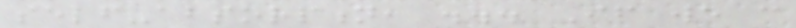self-absorption, ... If we can
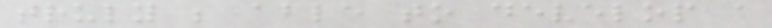truly be able to develop a
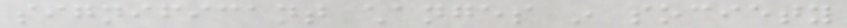significant changes in society
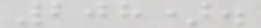208).
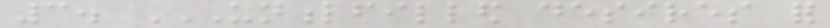3. UNFULFILLED DESIRES FOR
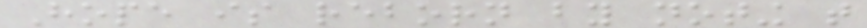Hope is reborn by noting that
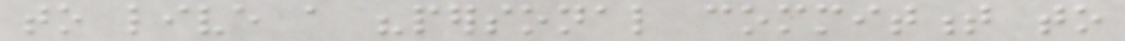to live a "personal commitment to
